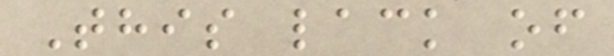This lack of
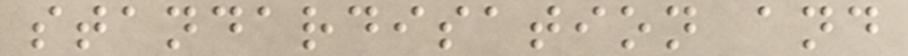standardisation and
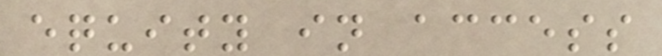equity in access
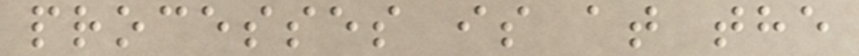processes is at the
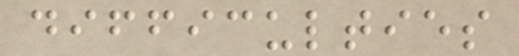difficulties
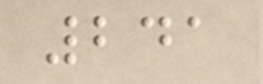241
